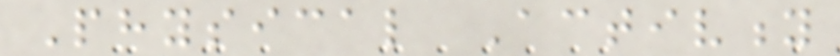Physical Activity
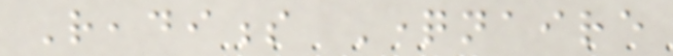Readiness Questionnaire
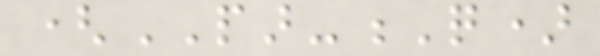(PAR-Q)
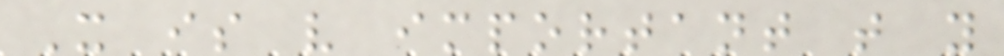It is very important that you
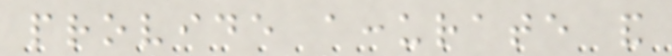provide accurate and
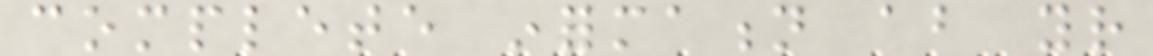complete information about your
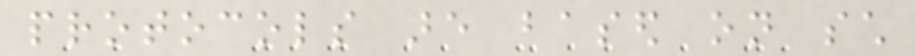protocols are based on such
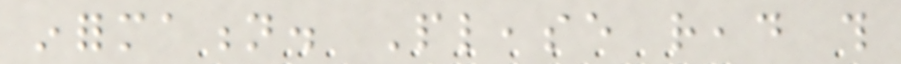information. Please read this
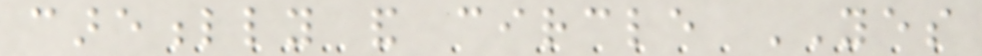carefully and circle YES
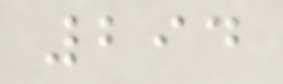294
